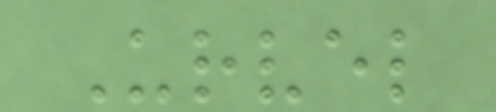Urvel
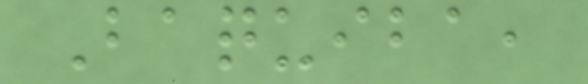Baquiba,
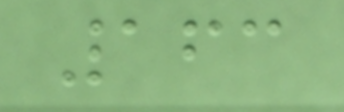163
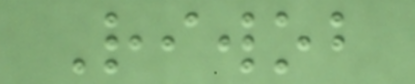Riwob
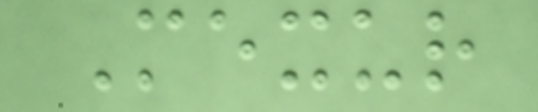Mexur
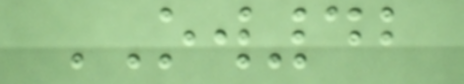OW42
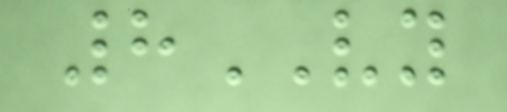8VY
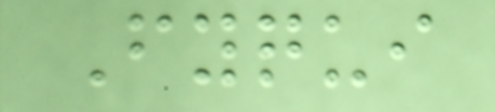Fyqui
